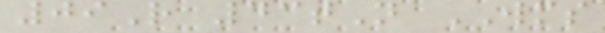09R 43tN WMS
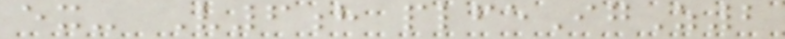ex- V6h plfeIgZ2
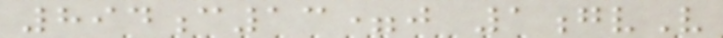894c13=j 1gvV
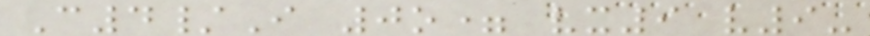C4/I 0o= vx9 v9-
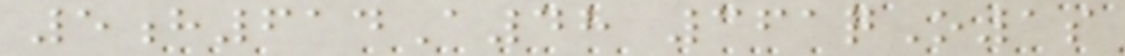5h614A48 361qO1s
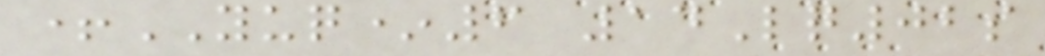+YUQ*6 14Lq02s
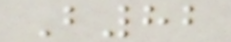B82
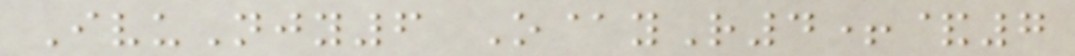IvuNjy6 O@yR4+&7
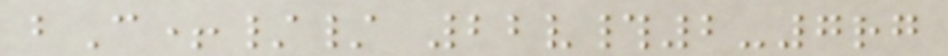bC+// 22v#2-7rg
